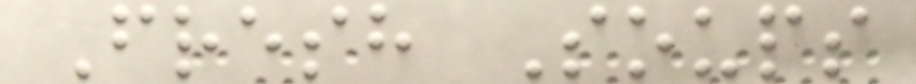Fresh Soups
